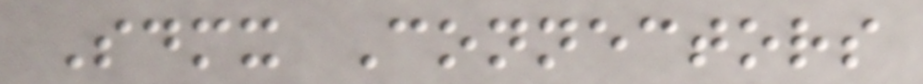Sdmx Connectors
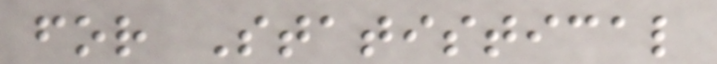for Statistical
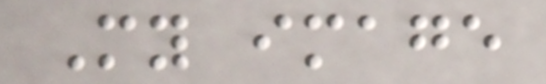My image
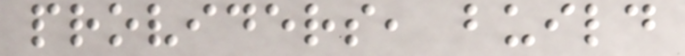providers, build
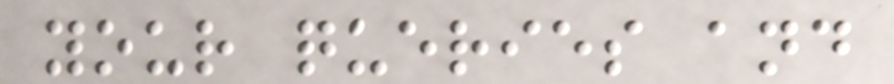your queries and
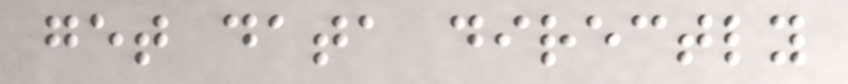get data directly
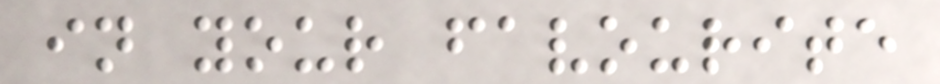in your favourite
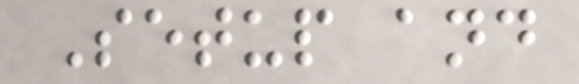Setup and
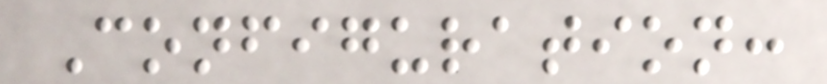Configuration:
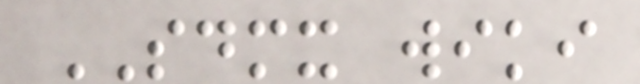SDMX wiki
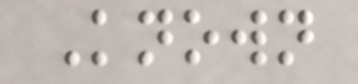Known
